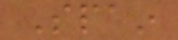Spain
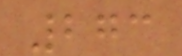273
